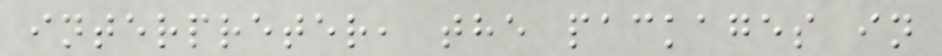interpreter, the packages in
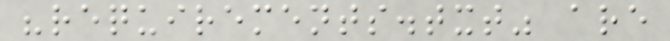"requirements.txt" are
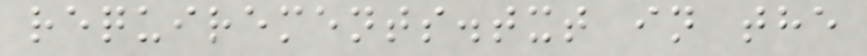requirements.txt in the
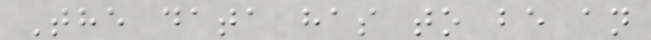The data has to be an
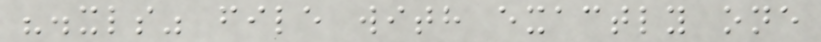".xls" file with exactly one
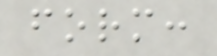form:
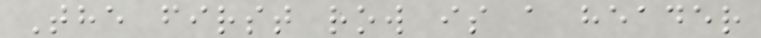The first row is a header
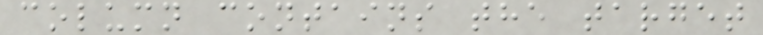column contains the target
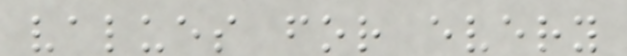values for every
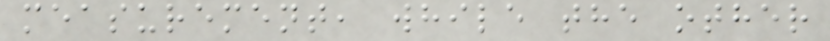measurement, while the other
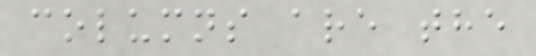columns are the
